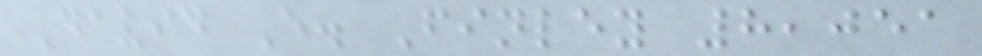David E. Finley 8,051
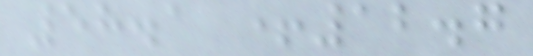58.1 +12.7
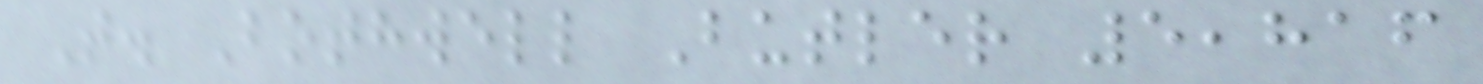T. Bothwell Butler 5,816
